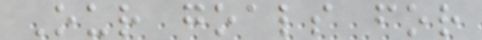Our goals for
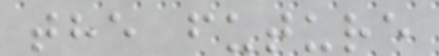the future
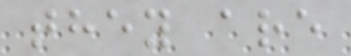they are
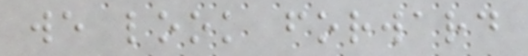we look forward
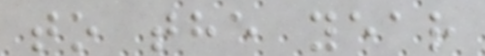to the year
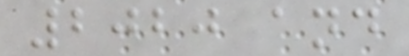2020 and
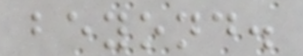beyond.
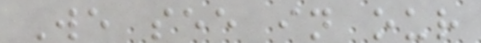We see in our
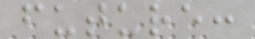future:
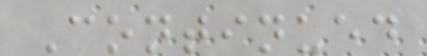Continued
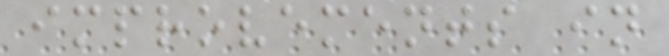improvements in
